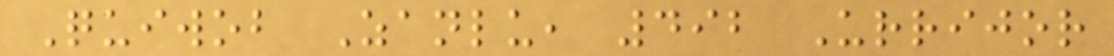Quiwob Zanlu, 492 Urrijor
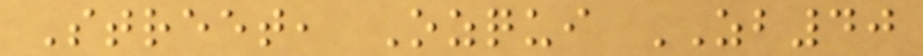Street, Ozqui ZB40
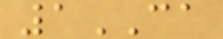1CA
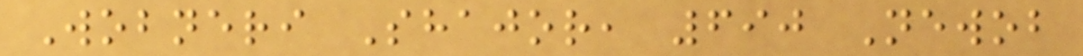Wobneri Shajor, 690 Newob
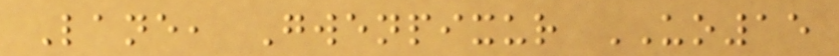Lane, Gwenpixur UO15
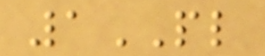1PL
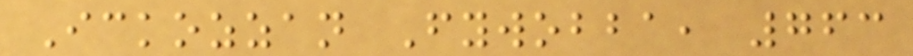Ickozzan Fywobba, 763
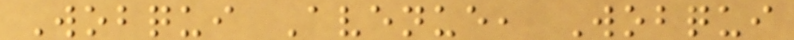Wobqui Avenue, Wobqui
